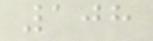108
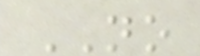NO
